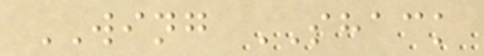WING SHACK
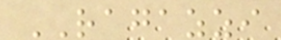RAGAZZI
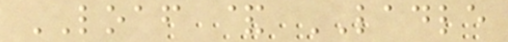LOAF & LADLE
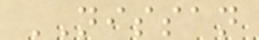NISSAN
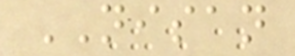NISAN
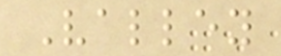Valley
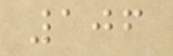106
